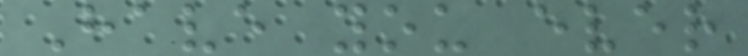Have you ever
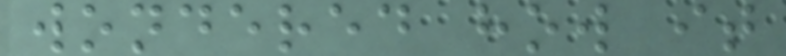wondered how it
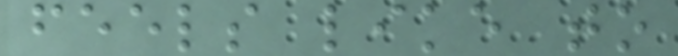feels like to
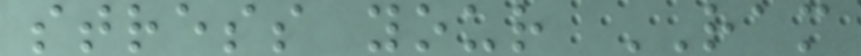stress your RAM
